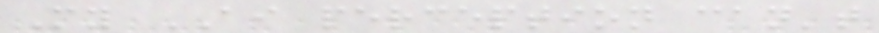My AI perception can't
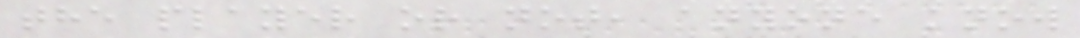the player or not, anyone know
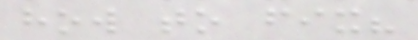how to fix?
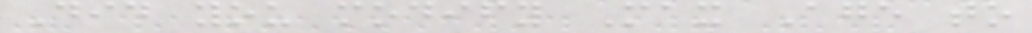Did you modify Max Age to
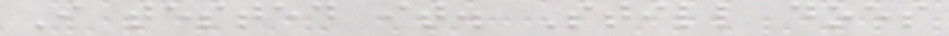I tested it. Still does
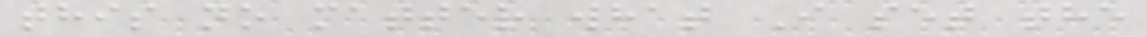this no matter what I set the
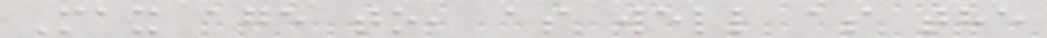Max age to, as well as the
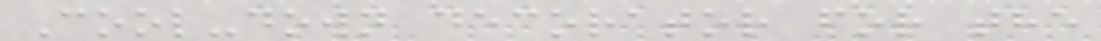Cool-down decorator for the
